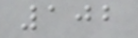102
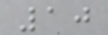10
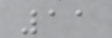11
